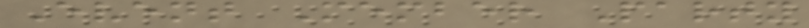Event Member Party
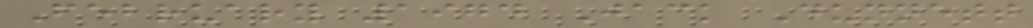February 1974 Jack Dunnett
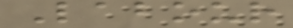Labour
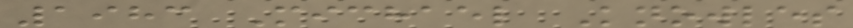1983 Michael Knowles
